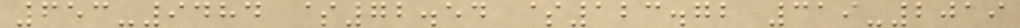653-9484 $72.54 $123.72 319-2019
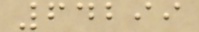64299
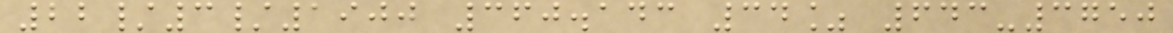22/3/1900 360.143 34% 643-3750
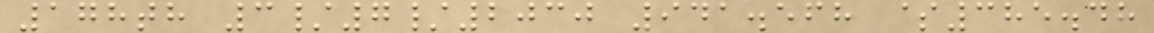178th 3/7/2030 941.568 $385.48
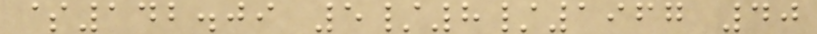$142.09 5/8/1967 40
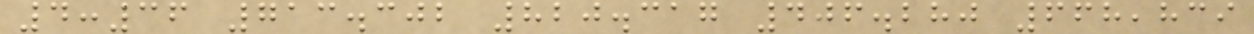4:36 713.302 820.317 406.280 668,839
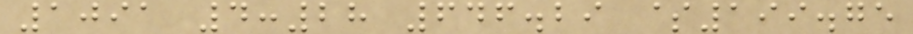1091 4:28 646.29 $199.75
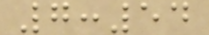7:54
